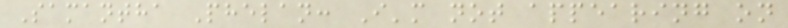Samantha Phelan: I'm not appearing on
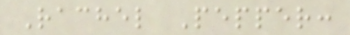Rachel Pepper:
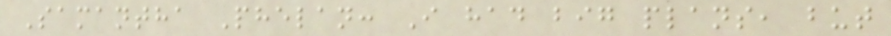Samantha Phelan: I had big plans, but
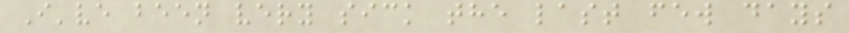I've been very sick the last few days
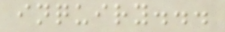inquiry...
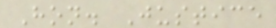Hon. Justice
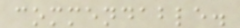commendable.
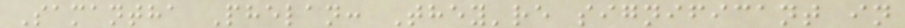Samantha Phelan: They're significant in
